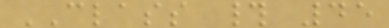CLASS # 45
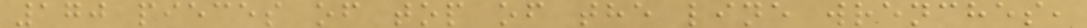170 pieces of top of the line wrenches,
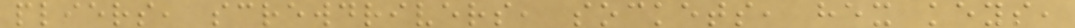pliers, screwdrivers, sockets, hex keys,
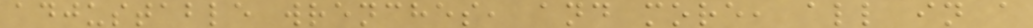adjustable wrenches, and more, all in a
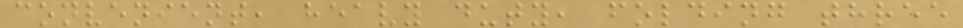convenient, heavy duty, folding three
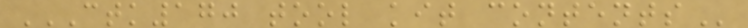CTK170 TOOL KIT CONTENTS
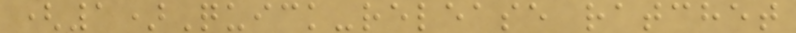(1)Quick-release ratchet
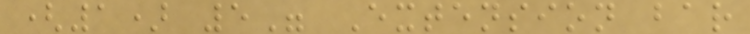(1) 5" Extension bar
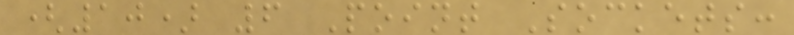(10) 6 Point Sockets:
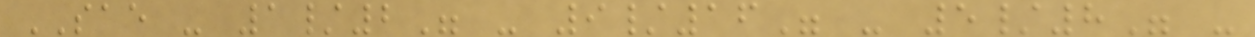SAE - 1/2" - 9/16" - 5/8" -
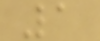1
